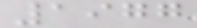1977
